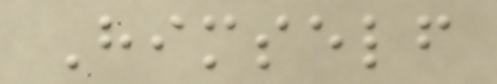Himself
